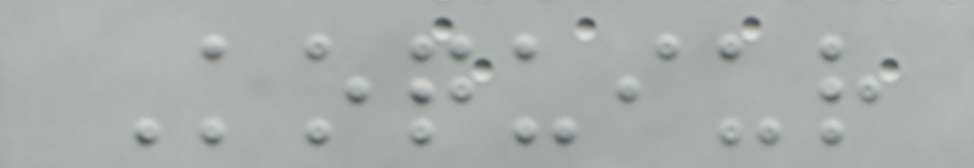Koquiur
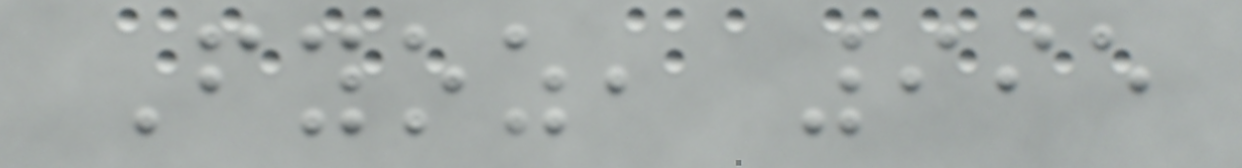Fyoz, 995
